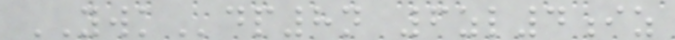YWKdp8n 6zl4iz
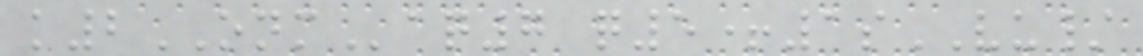k2ONMaq7 q5+1sVU/
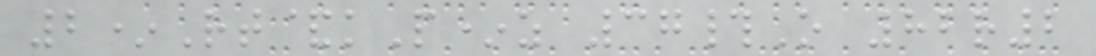2*Rt&kP*z 37#O 82r2
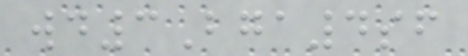wd3Bga4sf
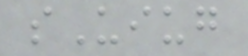sUiug
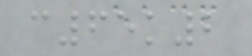c65k2
